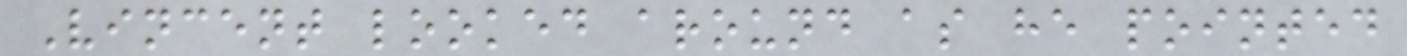Vincent looked around as he pointed
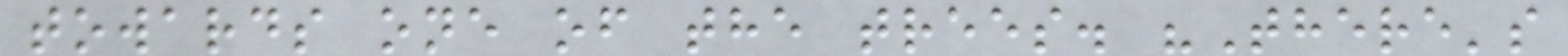towards one of the trees. "There's
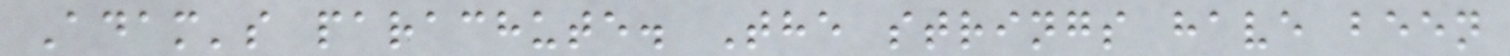Adam's parachute. The strings have been
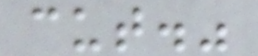cut."
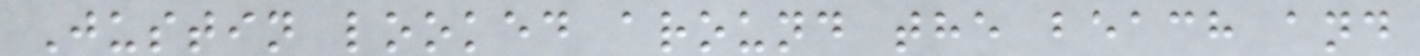Justin looked around the beach and
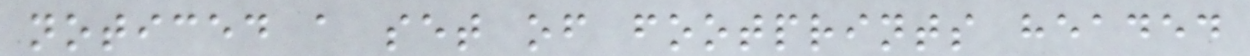noticed a set of footprints headed
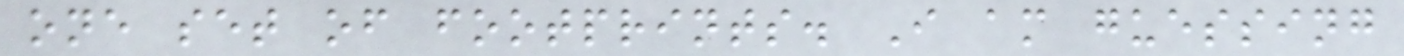one set of footprints. I am guessing
